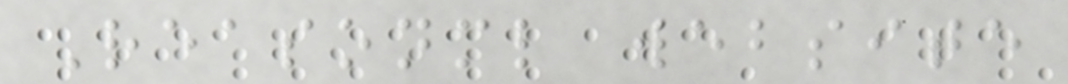Reasonml website
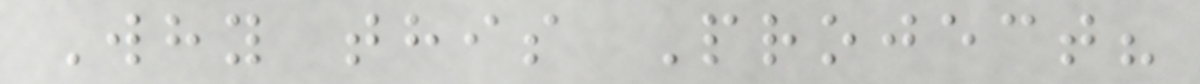Why this Project?
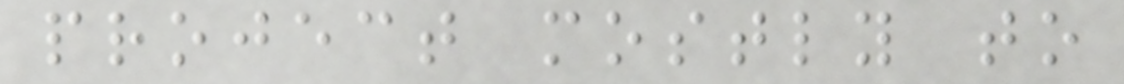project mostly to
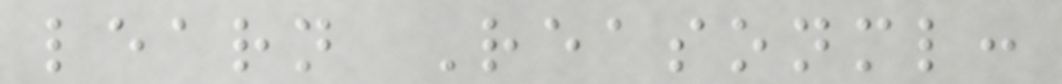learn Reasonml:
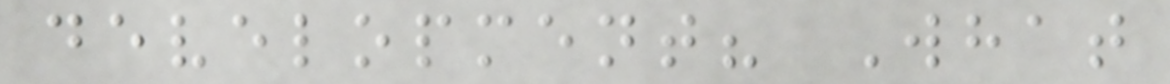development? What
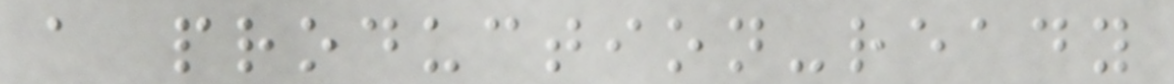a production-ready
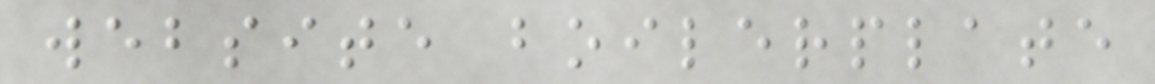website boilerplate
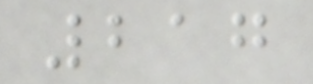217
